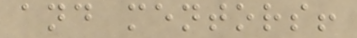and mentors!
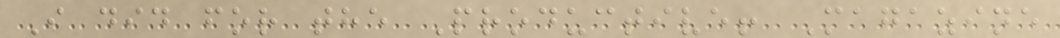I did for the Productive! Magazine
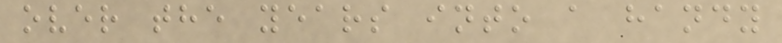over the years into a handy
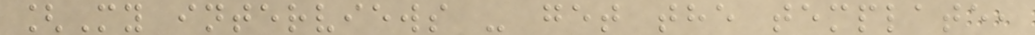[My interviews - get the template,
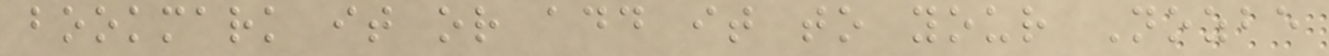bookmark it or add it to your Nozbe
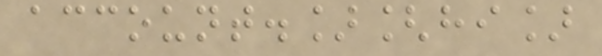account.][hi]
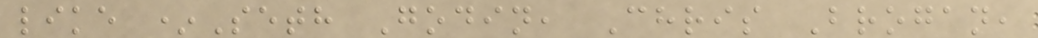like *Seth Godin, Chris Brogan,
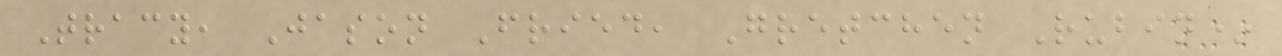Tracy, Jason Fried, Gretchen Rubin*
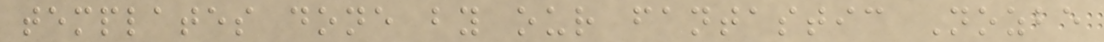templates done by our fantastic Nozbe
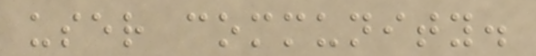user community.
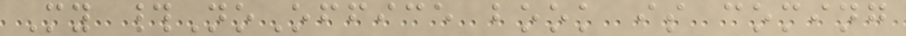My #NoOffice book is coming
